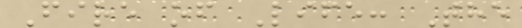Fire of Life: The
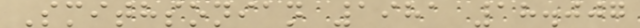Smithsonian 1981 18.007
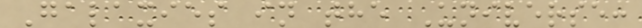Galaxies in the Universe:
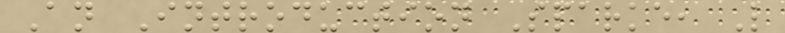An Introduction Sparke, L
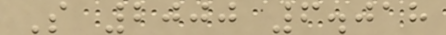S 2000 6.018
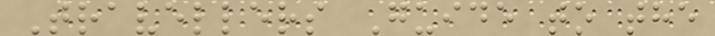Travellers Guide to the
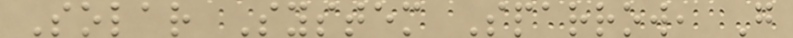Solar System Sparrow, G
